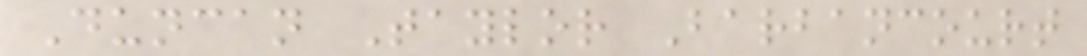Duncan Taylor Barbancourt
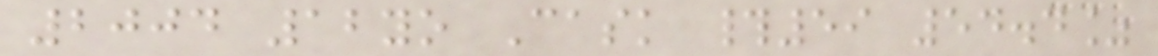2004 12yo Cask #59 54.4%
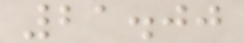21.00
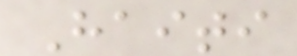Haiti
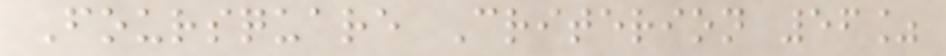Foursquare Criterion 56%
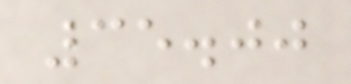35.00
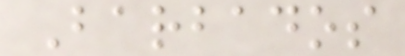Barbados
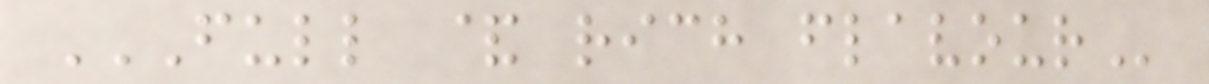FULL & RICH FLAVOUR
